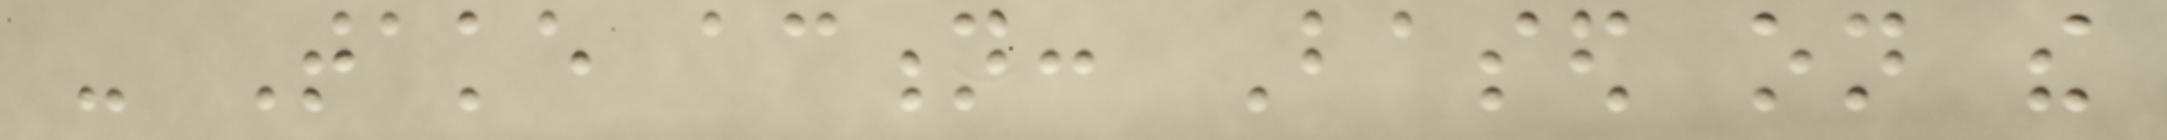- Take action: Based on the
